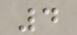4
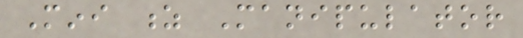Mini z Manipulator
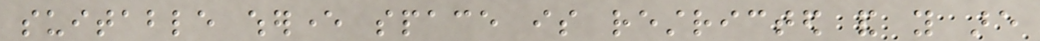suitable wherever space is restricted and you are
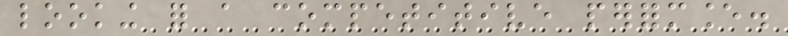looking for a competitive performance.
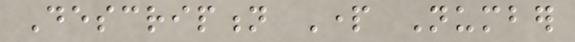Description Part Number
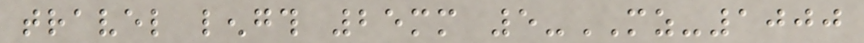travel length 25mm 5-MZ-1000
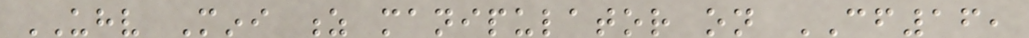UHV Mini z manipulator on CF16,
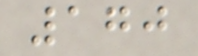170
